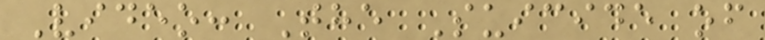Video: The Suicide of
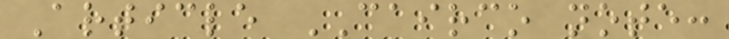Article CAIRCO note:
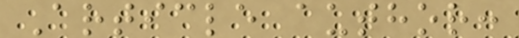Article author:
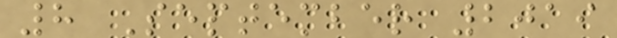8 September 2019
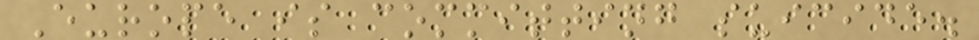Europe is committing suicide.
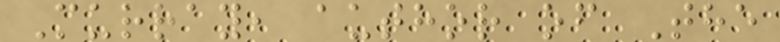Murray, author of The
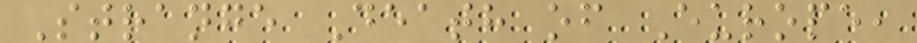Strange Death of Europe,
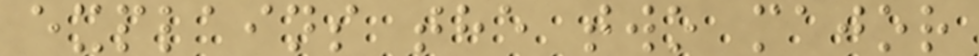explains the two major
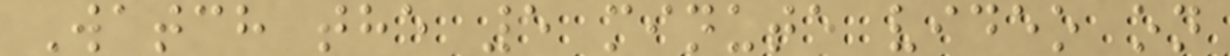Watch the 5 minute video on
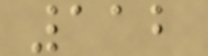112
